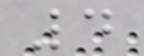4
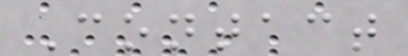Contact
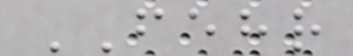FEHR
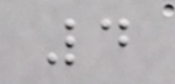4
